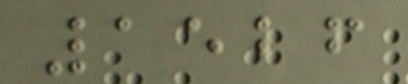1526
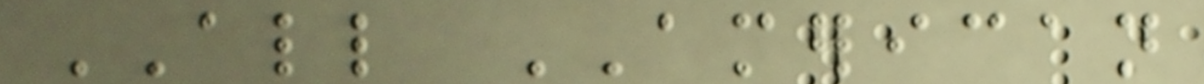ALL AMERICAN
